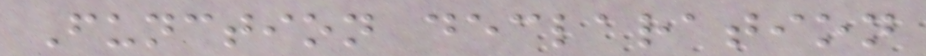Function declaration
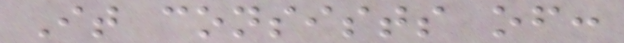It consists of:
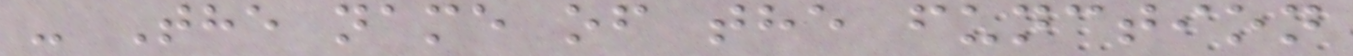- The name of the function
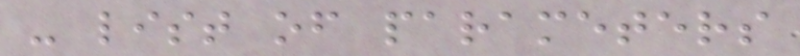- list of parameters
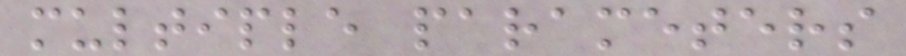multiple parameters
